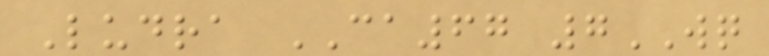Ludra CA67 7WQ
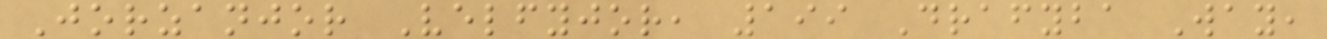Jorzanjor Velfyjor, 199 Drafyba Way,
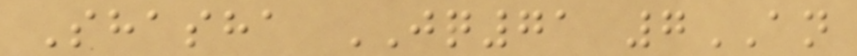Shasha JQ71 7AN
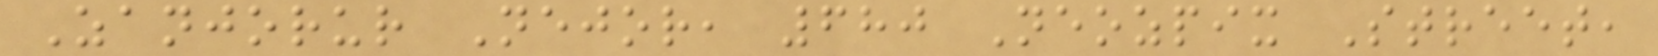Zanjorur Nejor, 680 Neozpix Street,
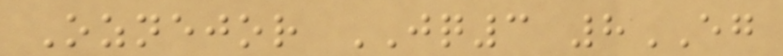Oznejor JQ3 8EG
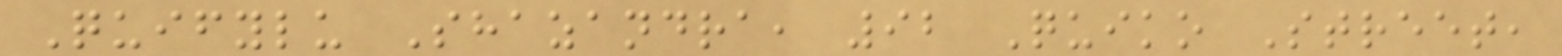Quifylu Shazandra, 92 Quiko Street,
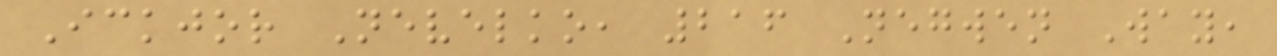Ickjor Nevelko, 216 Negwen Way,
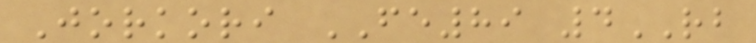Jorkori FE89 4RB
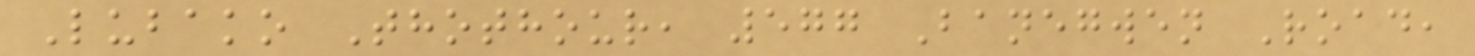Lubako Thothour, 577 Banegwen Road,
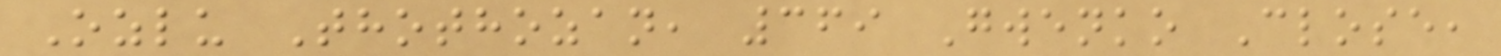Ozlu Thothozan, 369 Gwenko Close,
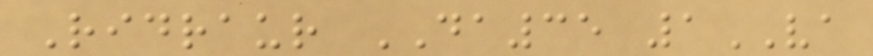Ridraur DA35 1VA
